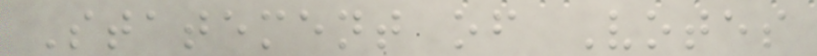Statement of Votes
